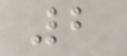2
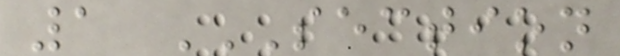1 SECTION
